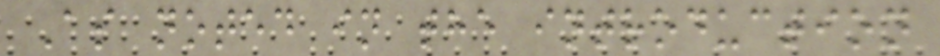As noted in the introduction
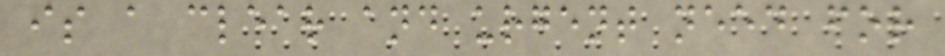is a clear and urgent need for
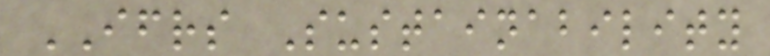IFRS Sustainability
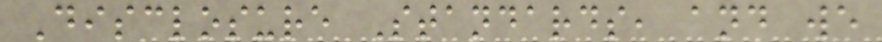Disclosure Standards, and we
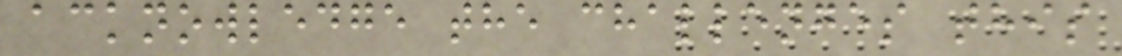acknowledge the challenges this
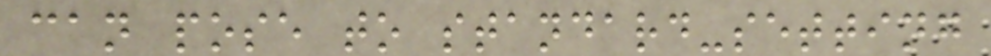can pose to standard-setting
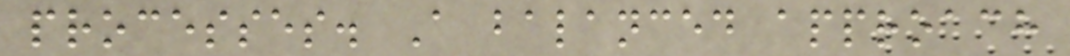processes. A balanced approach
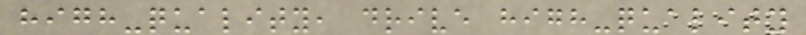high-quality, drive high-quality
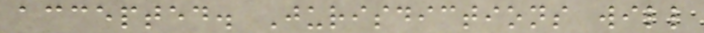accepted. Jurisdictions will
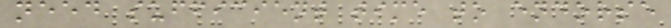need sufficient time to endorse
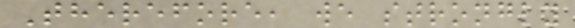Therefore, we strongly
